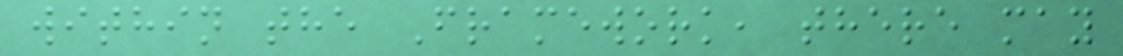within the Framework, there may
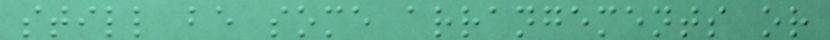still be some arrangements or
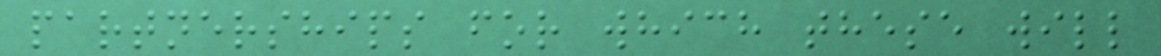partnerships for which these will
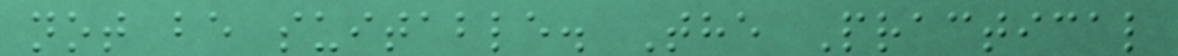not be suitable. The Practical
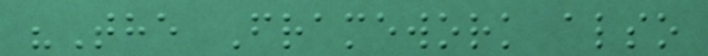"The Framework also
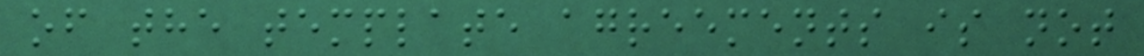of the template agreements is not
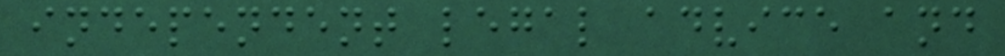independent legal advice and
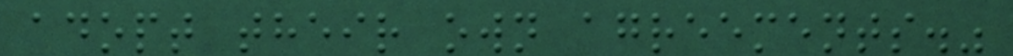adopt their own agreements."
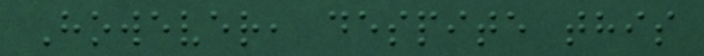However, despite this
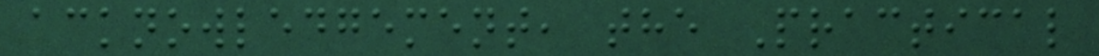acknowledgement, the Practical
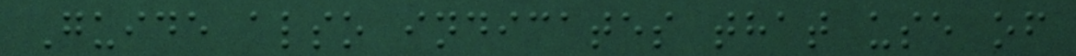Guide also indicates that use of
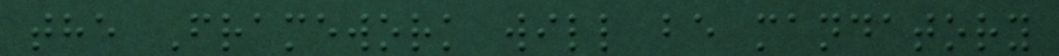the Framework will be mandatory
